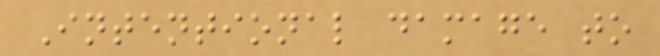Intentional damage to
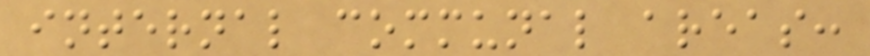internal communal areas:
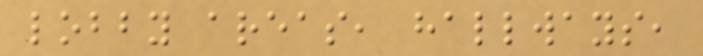lobby areas, hallways,
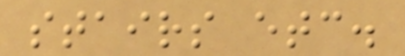stairs etc.
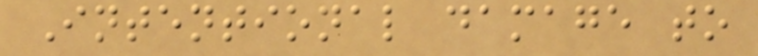Intentional damage to
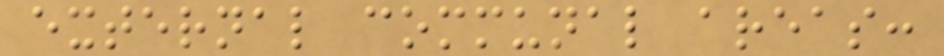external communal areas:
